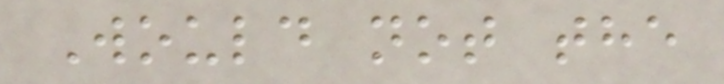Would not the
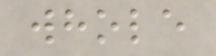whole
